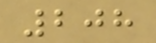208
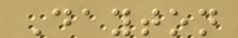Dayton
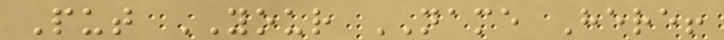Put YOUR NAME Here!
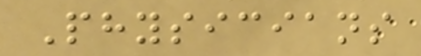Physicians
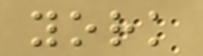york
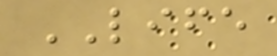LIFE
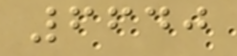6640
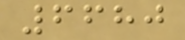6680
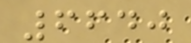6640
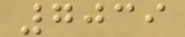7039
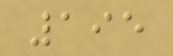195
